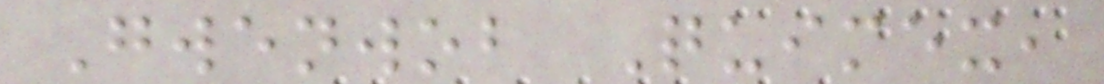Gwenwob Quimex,
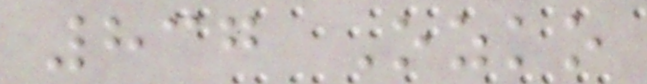837 Ozko
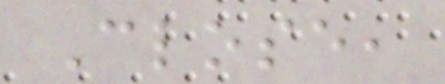Close,
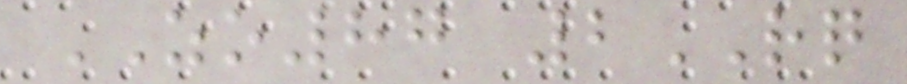ZO87 2RQ
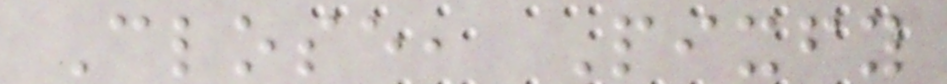Close, Pixfy
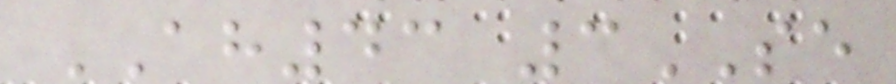AH43 3SE
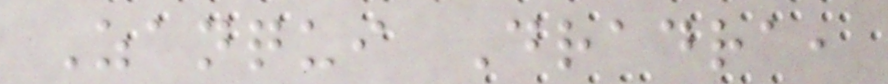Zanqui Dradra,
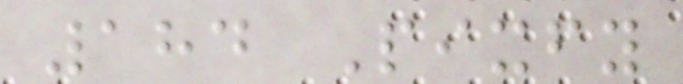184 Pixfy
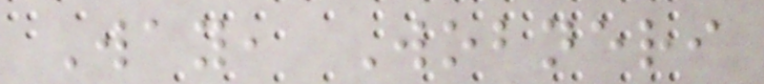Way, Wobneri
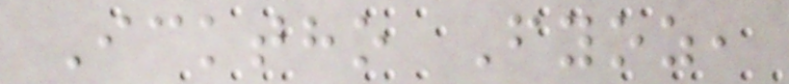Icktho Fyoz,
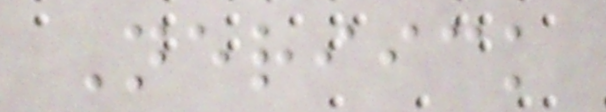Neriick
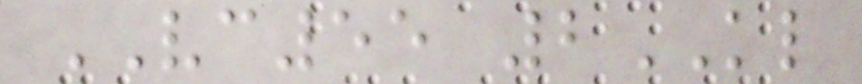VC55 2KL
